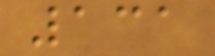131
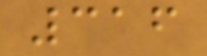316
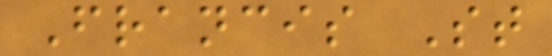Francis St
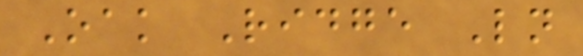Oak Ridge Ln
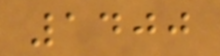1400
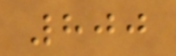800
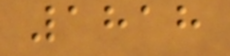1818
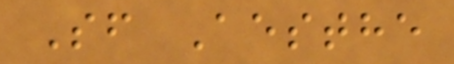Sf Aesthe
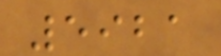5921
